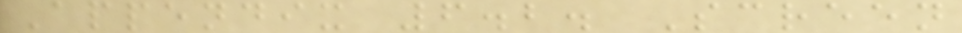Appendix 6.2. Screen
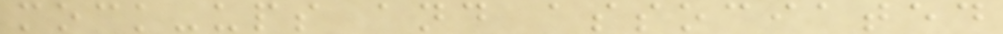mock-ups and associated
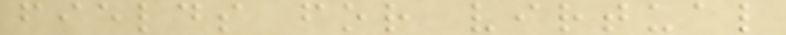fields for virtual
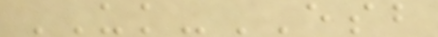UK-ESB
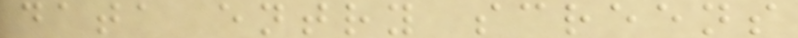data entry screens
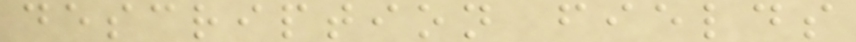description fields
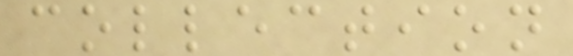collection
